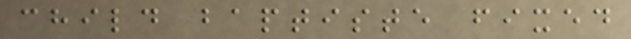child baptiste fixed
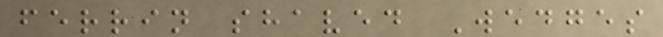ferrin shaved Wedges
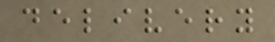delivery
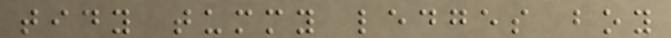tidy tummy ledges boy
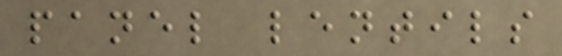panel lentils
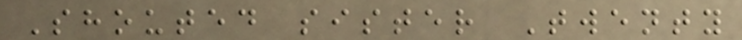Shouted sister Twenty
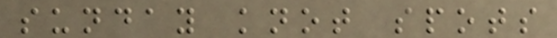sunday knot spots
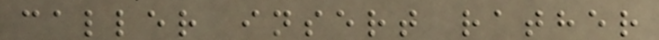caller insert rather
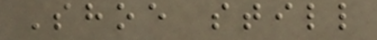Shoe still
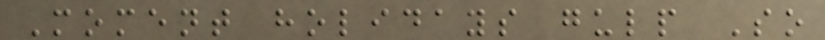Moment holidays gulp So
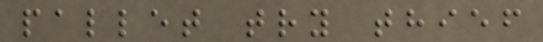pallet try thief
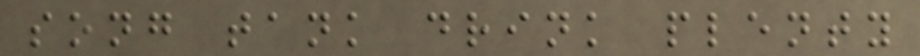song tank drink plenty
